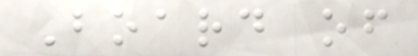Board of
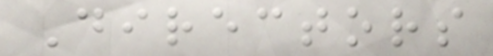Directors
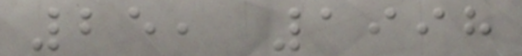25, 1998
